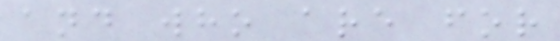and who are for
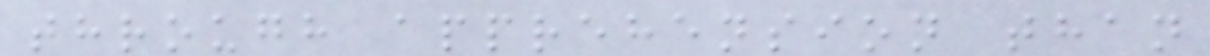through apprehension than
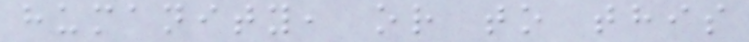humanity, or to this
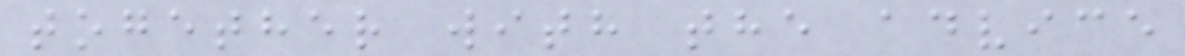together with the advice
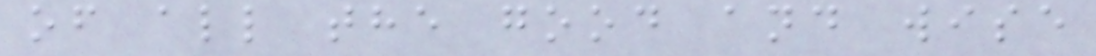of all the good and wise
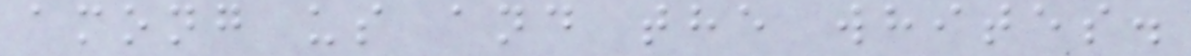among us and the whites.
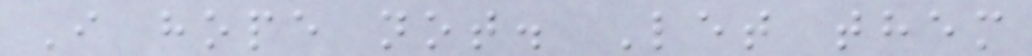I hope not. Let them
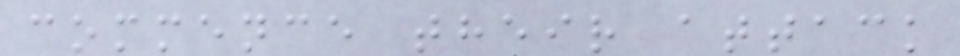commence their attack
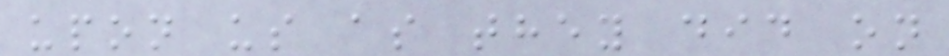upon us as they did on
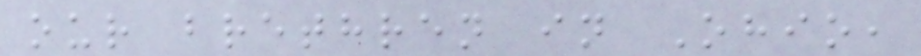our brethren in Ohio,
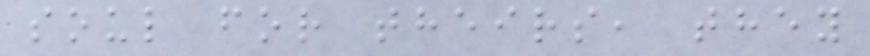soul for theirs, they
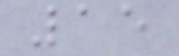15
